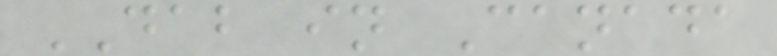DAB in Canada
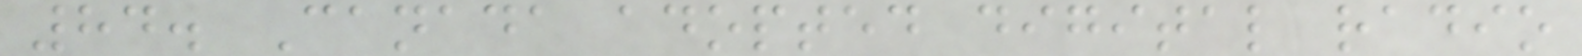84. Canada adopted digital radio
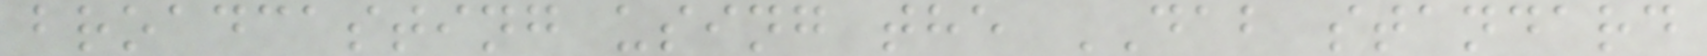broadcasting using the DAB standard
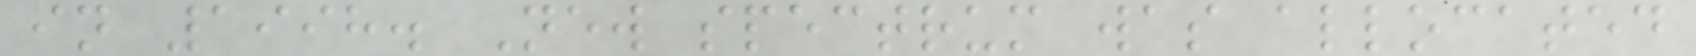in 1998. New spectrum was allocated
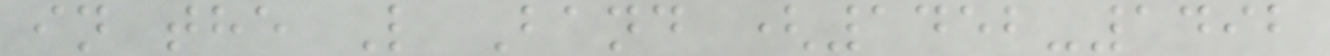in the L Band (1452-1492
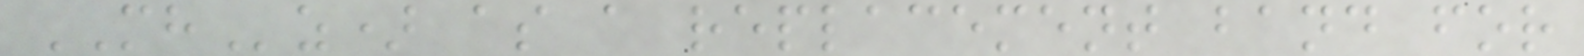MHz) as a replacement band for
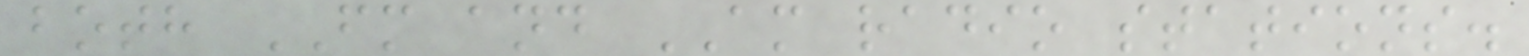both FM and AM radio stations.
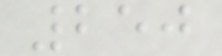250
